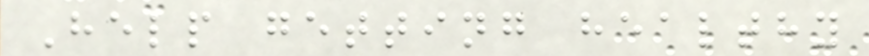Help getting healthy
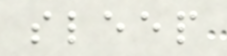sleep
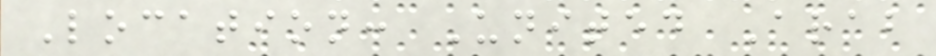Location: United Arab
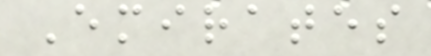Emirates
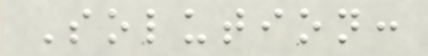Solution:
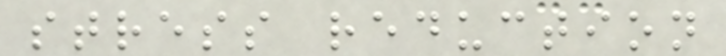stress reduction
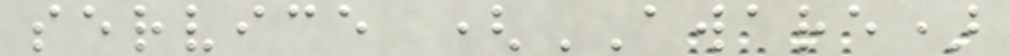service (AWARE)
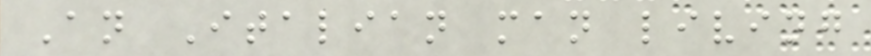An Italian man living
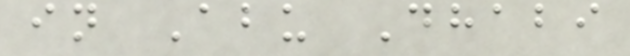in Abu Dhabi
